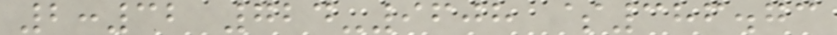2:32 724-9608 $386.73
